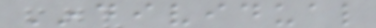Individual
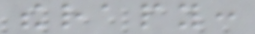therapy:
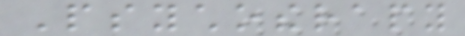Psychotherapy
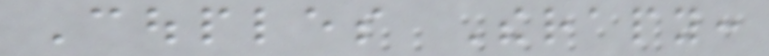Couples Therapy:
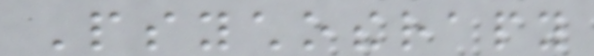Psychotherapy
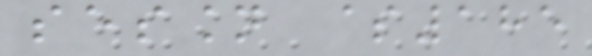session $185
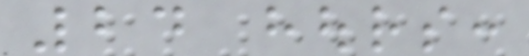24 hours:
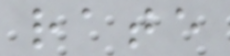rate
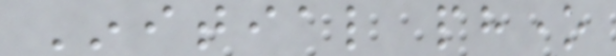Initial phone
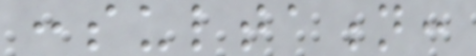consultation:
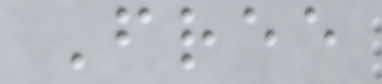Free
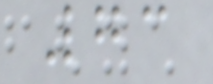73
